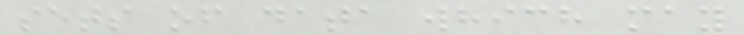sets of data which may
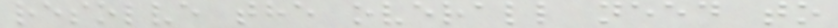resolve the overall need to
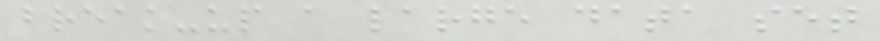break-up a large data set
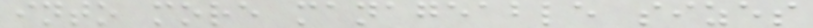into more manageable sizes
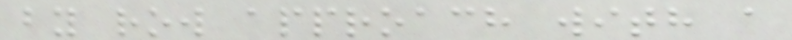by row approach with a
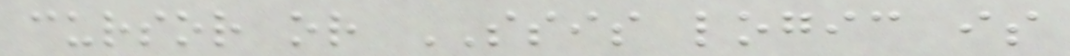cursor or SSIS logic is
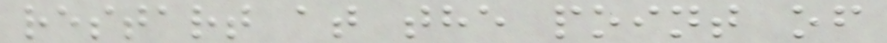restart at the point of
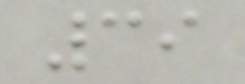39
